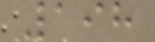198
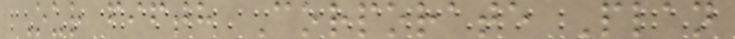Our fifth Corporate Plan
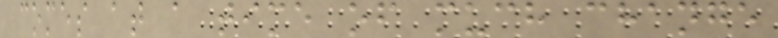comes at a time of much change
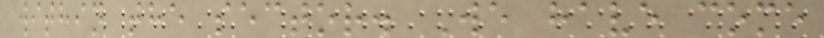within the sector. We have come
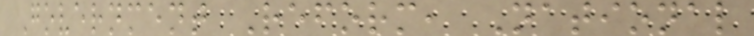Government Reform, National
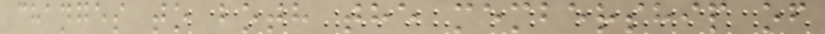changes to both the membership of
